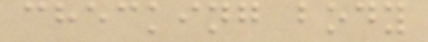checking body
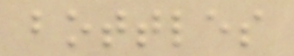bottles
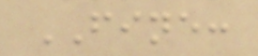FINE:
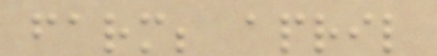farm; april
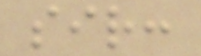sir:
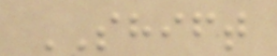SHIFT
